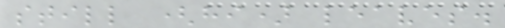still (hi) leaves.
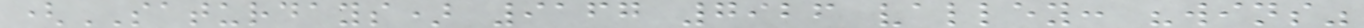(SATURDAYS) 9167 7926 valley: "wins"
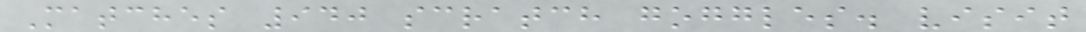Matches 940 scratch goggles. visit
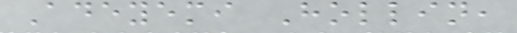Adeyemi Hollin,
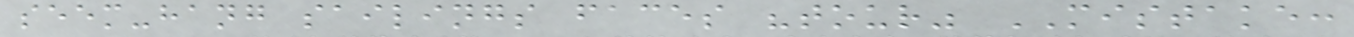seem-hang sailings faces "tour" MISTAKE:
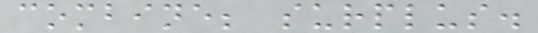combine; surplus.
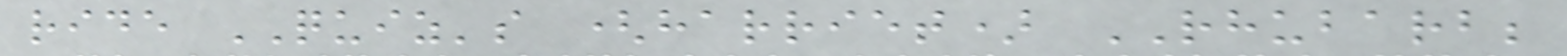ride QUIZ's (harriet) RHUBARB;
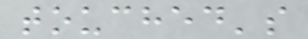touched's
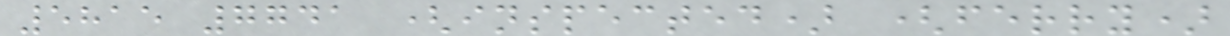5815 7741 (inspected) (ferry)
